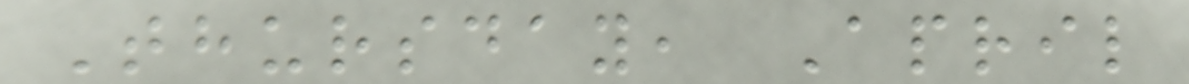Thursday, April
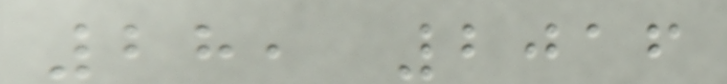28, 2016
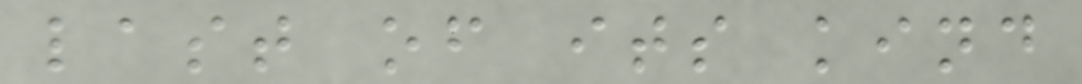last of its kind
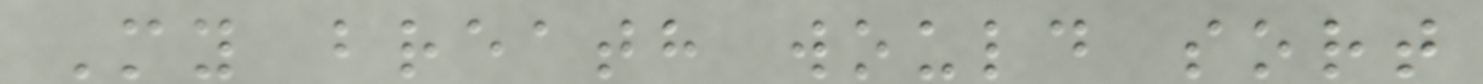My breath would sort
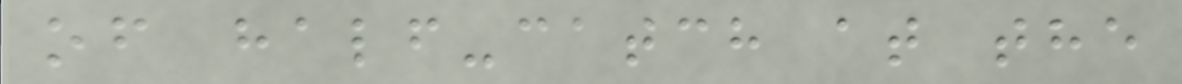of half-catch at the
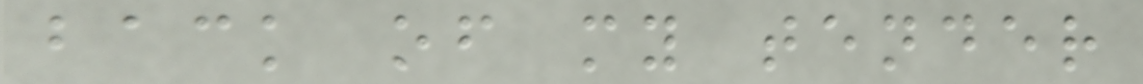back of my tender
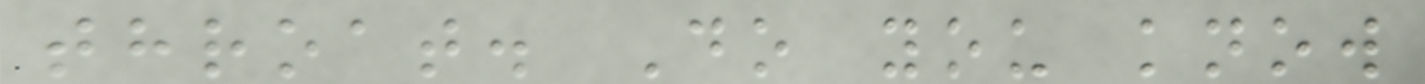throat. Do you know
